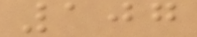107
